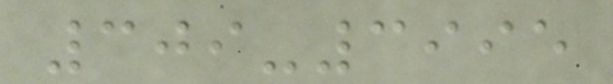309-3995
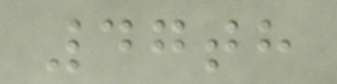47th
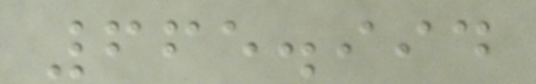665.994
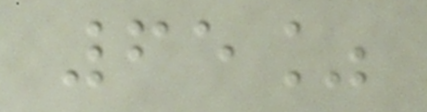65%
